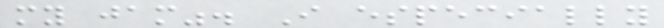my jam". I especially
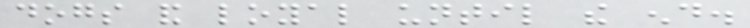dogs and loyal until the end.
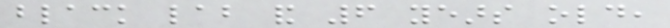black lab and 6 years old,
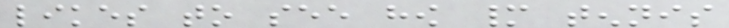likes to see how many tennis
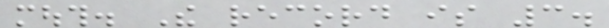mouth. The record is 3.
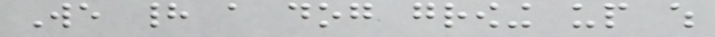We had a dog growing up which
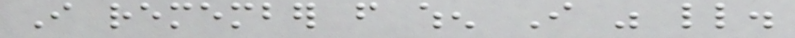I remember from when I was little.
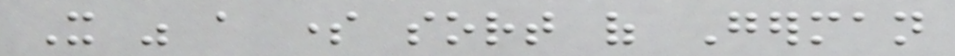It was a some sort of German
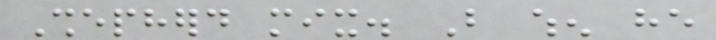Shepherd mix. But when he
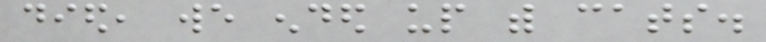died, we ended up with cats.
